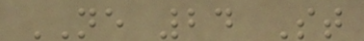NE 24 St
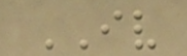IV
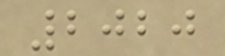2020
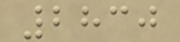2830
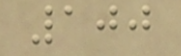100
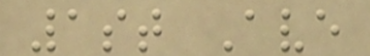1st Ave
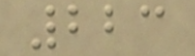223
